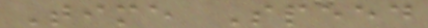Time Speed
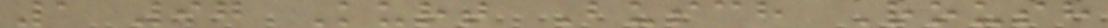1 97 Kurt Busch Roush
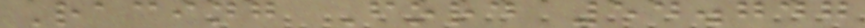Racing Ford 54.747
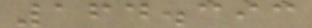164.393
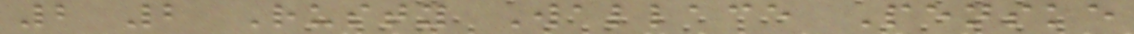2 2 Rusty Wallace Penske
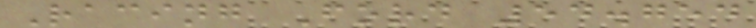Racing Ford 54.754
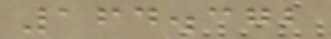164.372
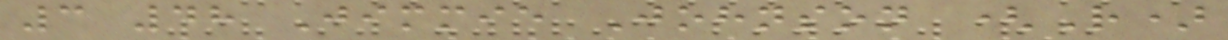3 48 Jimmie Johnson (R)
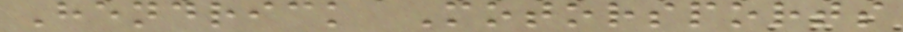Hendrick Motorsports
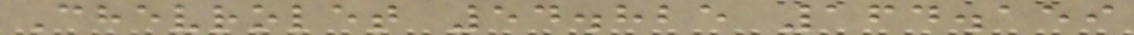Chevrolet 54.825 164.159
